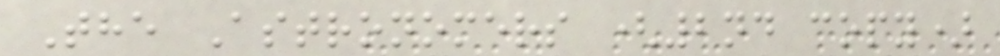The Astronomers (2nd copy)
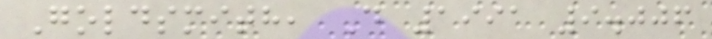Goldsmith, D 1991 9.006
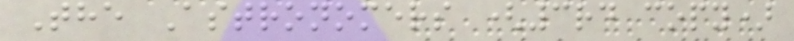The Astronomers (3rd copy)
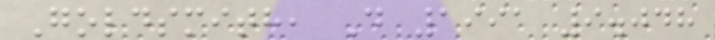Goldsmith, D 1991 9.048
